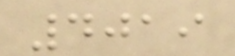4019
